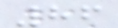86
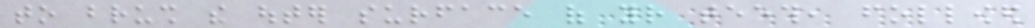to brush the outer surface of your teeth, followed
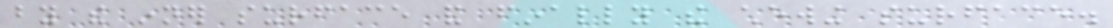by the inner surface and finally the chewing surface.
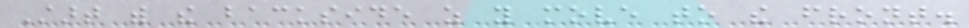Start with the backside as you move to the front.
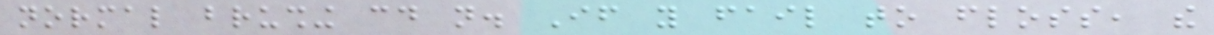normal brushing could not. If you fail to floss, the
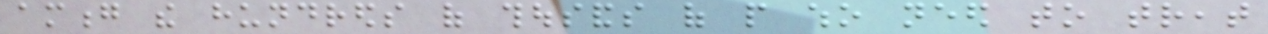among the hundreds of thousands of people who need to treat
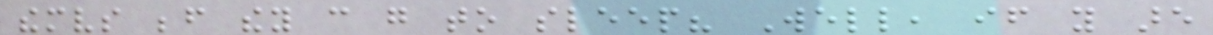themselves before they can go to sleep? Well, if you are
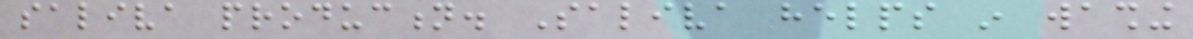saliva production. Saliva helps in washing
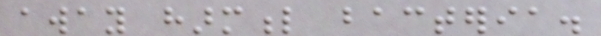away harmful bacteria.
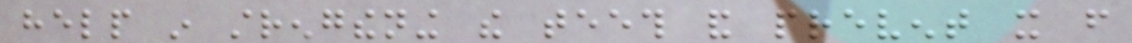help in strengthening the teeth and prevent it from
